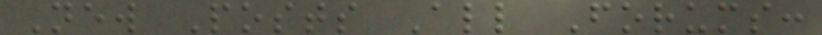New Posts All Forums:
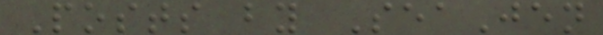Posts by SeaJen
